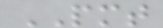PMT
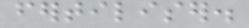fertiliser.
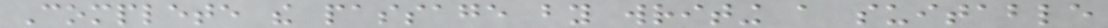Complete the passage by writing a suitable
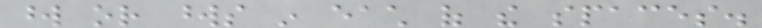word or words in each of the spaces.
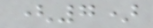(7)
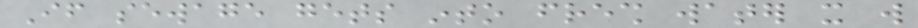If sewage gets into fresh water it will
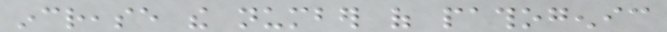increase the number of pathogenic
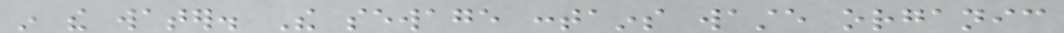in the water. The sewage contains waste organic
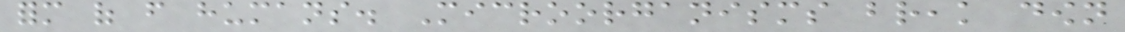form of from humans. Microorganisms break down
